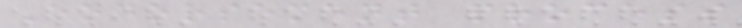Endorsement process
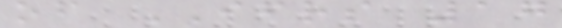of IFRS 17
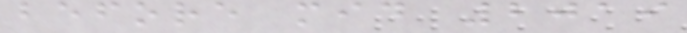before mid 2019
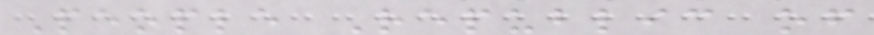People Republic of
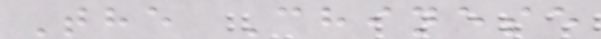The Chinese
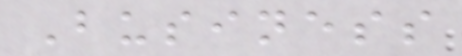Business
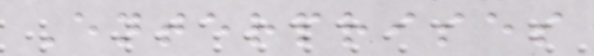Enterprises
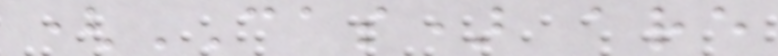(CAS) are
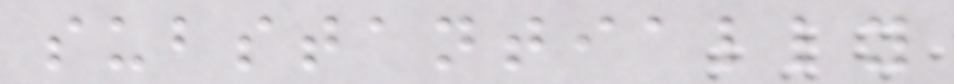substantially
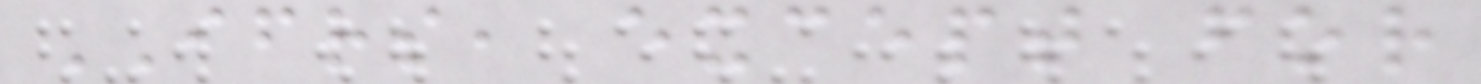IFRS, except for
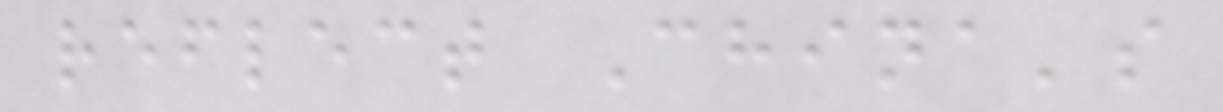reflect China's
